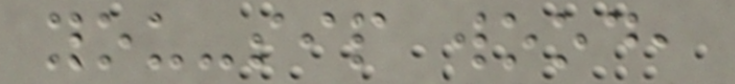you-sip wood,
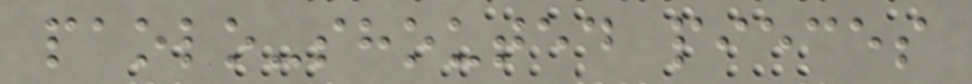paolo-shouted pieces
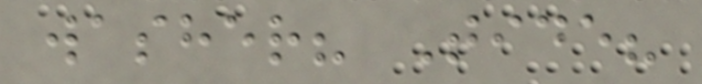washer? Tide?
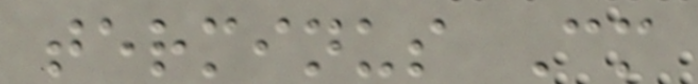terminus Cm
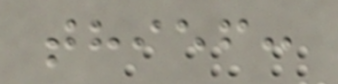thief:
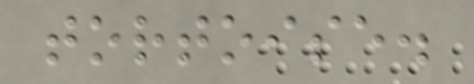tortoise.
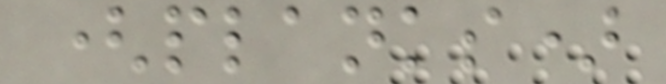(planks)
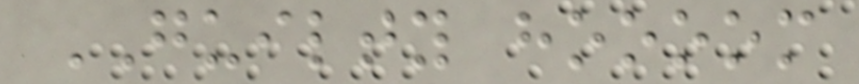GUILTY hoooom
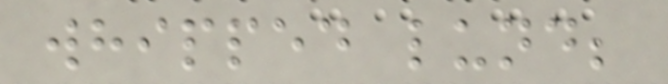whipped lund;
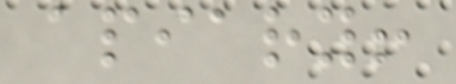apiary!
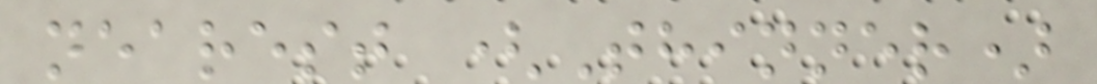nearest (Thinner)
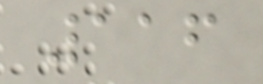116
